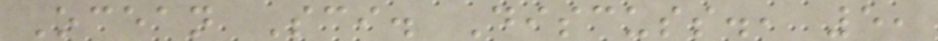Ocean Sci. Discuss., 5,
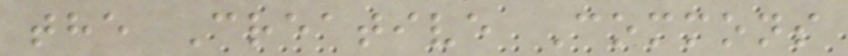the Creative Commons
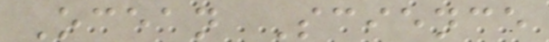Ocean Science
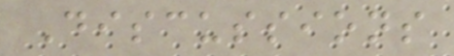Discussions
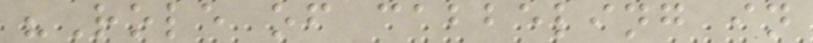"Role of cabbeling in
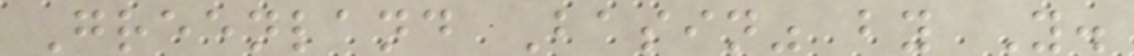Greenland Basin" by Y.
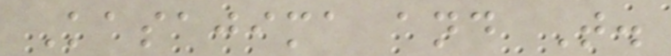Kasajima and T.
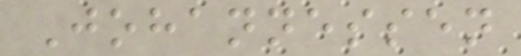Johannessen
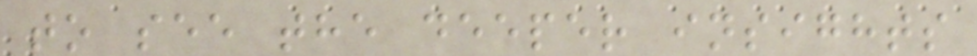to see the deeper insights
